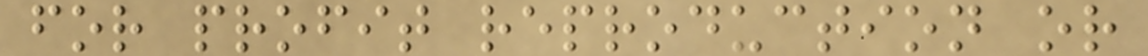for profit reproduction or
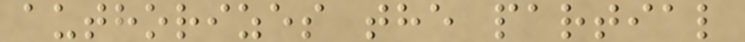authorizes the partial
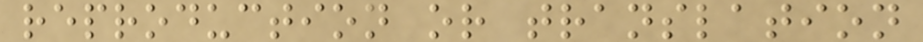reproduction or translation
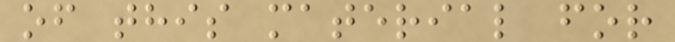of this material for
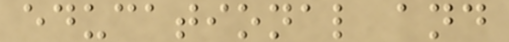educational and
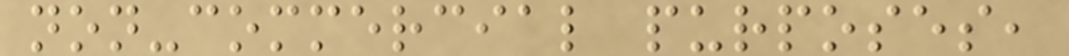non-commercial purposes,
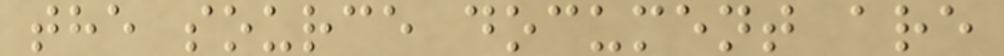the source document are
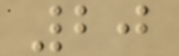20
